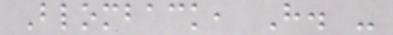Blomback, H. -
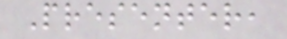Presenter,
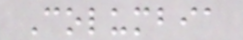Columbia
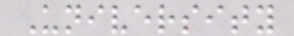University
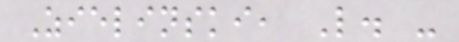Zielinski, L. -
